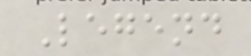Legend
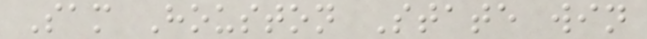Sam Houston State win
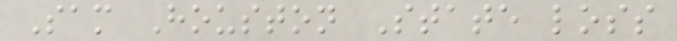Sam Houston State loss
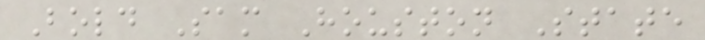Bold Sam Houston State
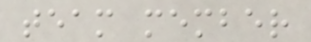team member
